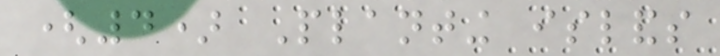(4) Planting islands
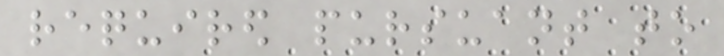required pursuant to
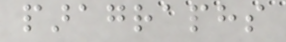paragraphs
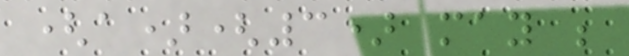(a)(3) may be
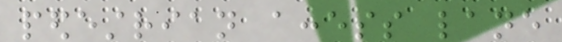pedestrian access lane
